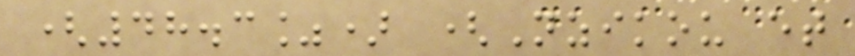(48.3%) (Nzikou et
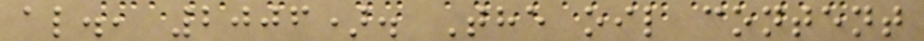al., 2006). The oil content
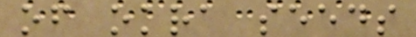of okra seeds
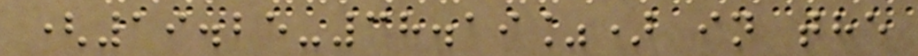(19.25-38.19%) in the
